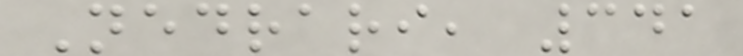Nedrari, 341
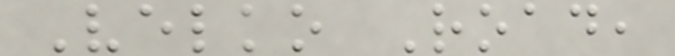Velko Road,
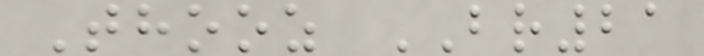Thooz BR21
